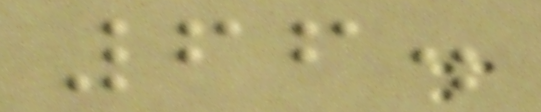66.
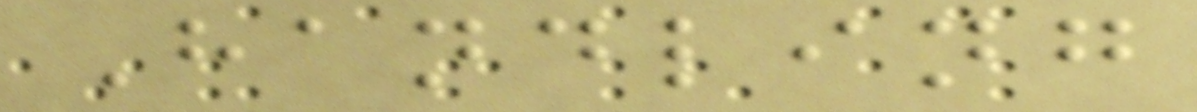Handling
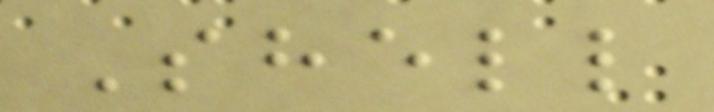Shell
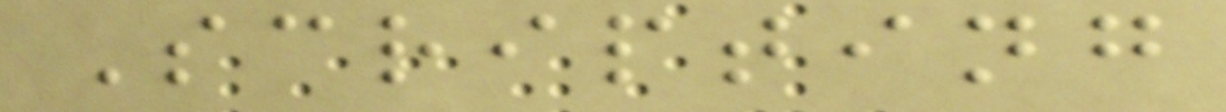Scripting
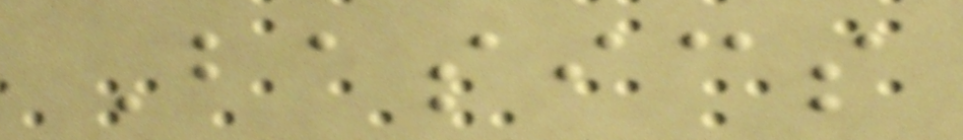Basics
